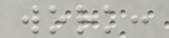work:
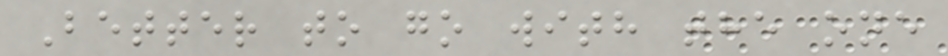Better to go with the one
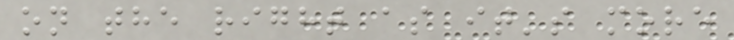on the right as it's more
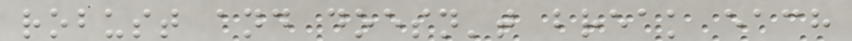robust and doesn't break each
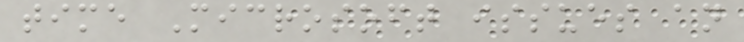time Microsoft issues an
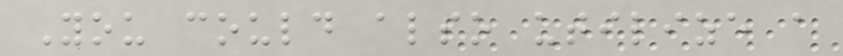You could also utilize a
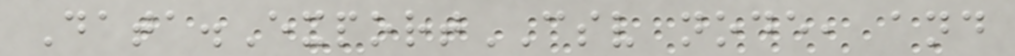Data.ExportCSV node, and
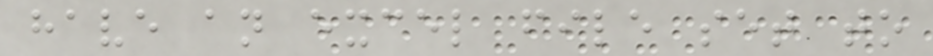have an excel file set to
